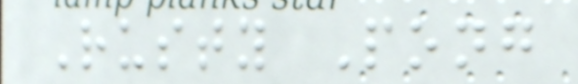Rusty Pong
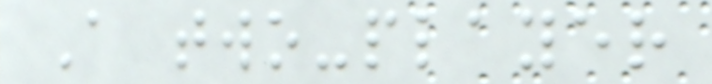A two-player
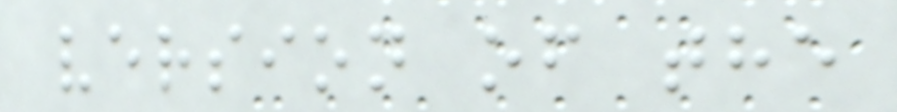version of the
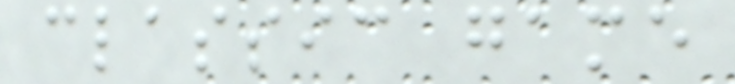classic game
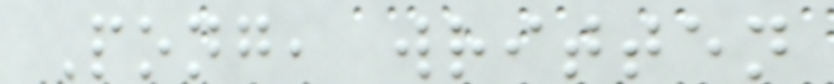Pong, written
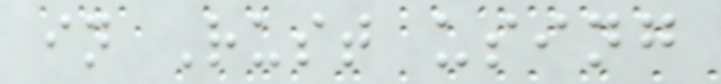in Rust using
